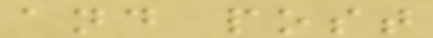and post
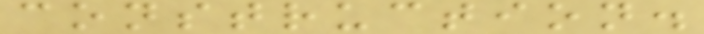construction.
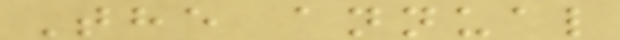The annual
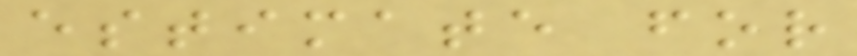estimate for
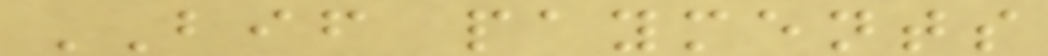BIF payments
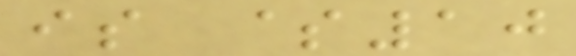is $10
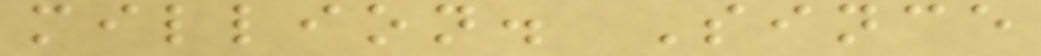million. Since
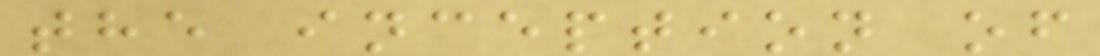the inception of
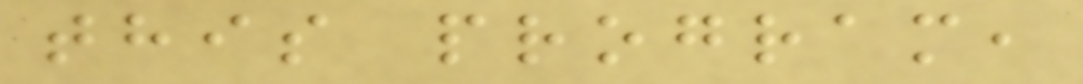this program,
